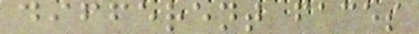different faces
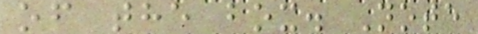of the box. Note
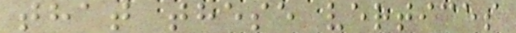that these vertices
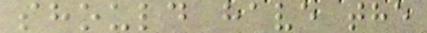should have the
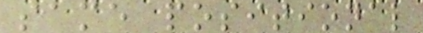same positional
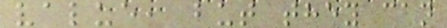value, but they can
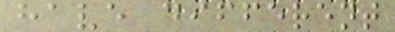have different
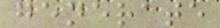generate
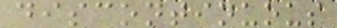discontinuous
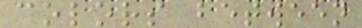colors between
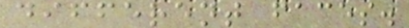different faces.
